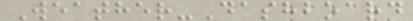Weather-Dashboard
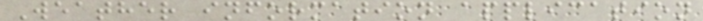Weather information application
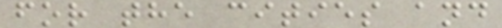for the cities and
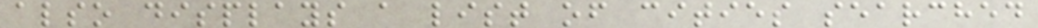also displays a list of cities searched
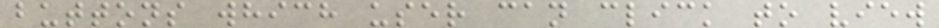buttons which user can click to view
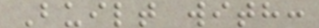Built with:
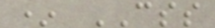* CSS
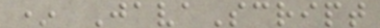* JavaScript
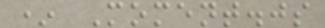* Moment.js
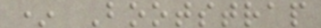* Bootstrap
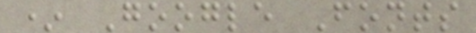* Google Fonts
